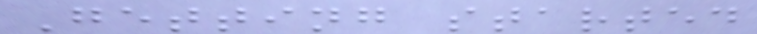Getting started
